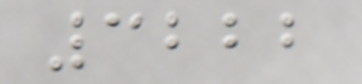3222
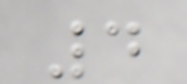4
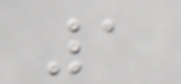1
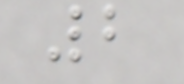2
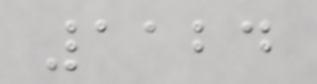1124
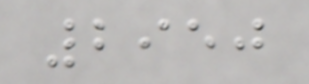2950
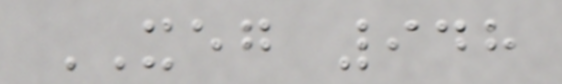XEG 948
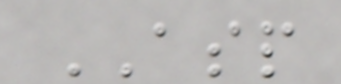ASP
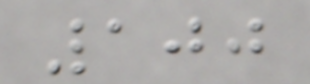100
